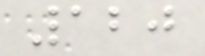120
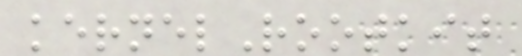kernelRootkit
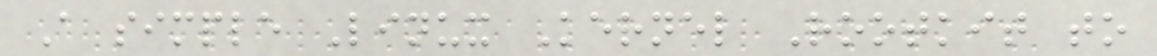A simple Linux Kernel Rootkit to
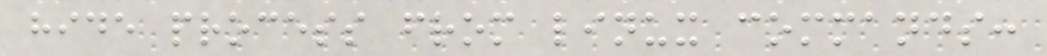hide process from linux commands:
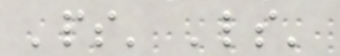'ps' 'ls'
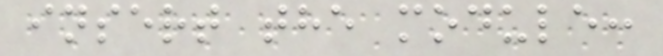insert the module:
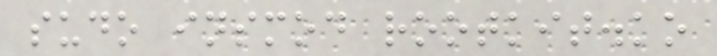sudo insmod rootkit.ko
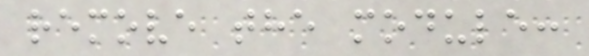remove the module:
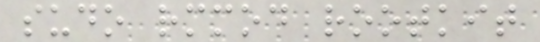sudo rmmod rootkit
